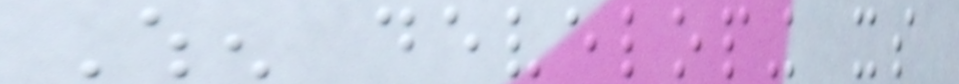When developing its
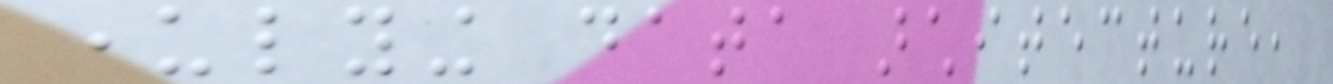underlying data architecture,
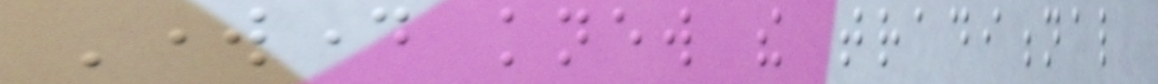Workday knew the traditional
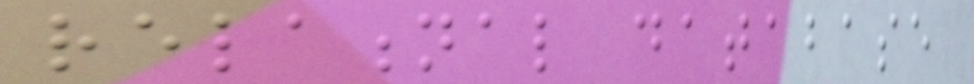relational database
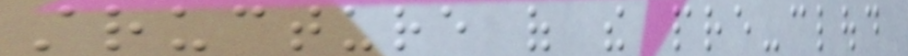structure of the pre-cloud
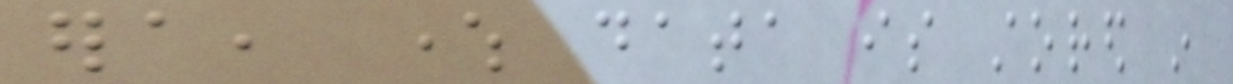era, where data is stored in
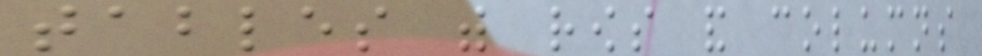tables with rows and columns
